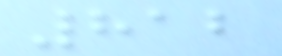812
